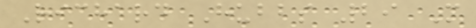Richard Hubbs 29 M
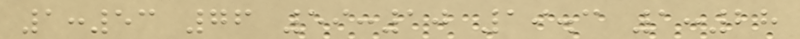1:53 76 59:10 19.3 1:28
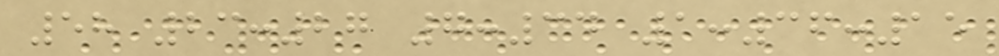58 23:27 7:34 1:36:15
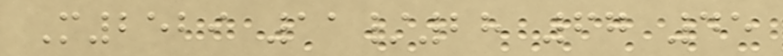M2529 11/28 67 45
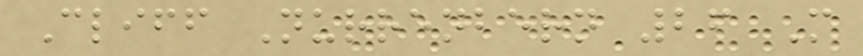Cliff Nurrenbern 26 M
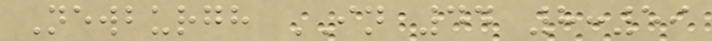Newburgh IN 44 8:59
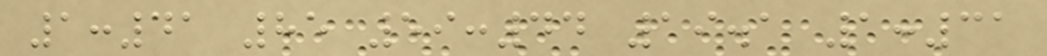1:41 85 59:44 19.1 1:31
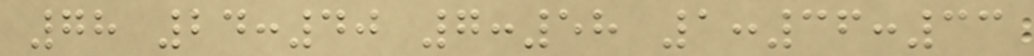78 24:40 7:58 1:36:33
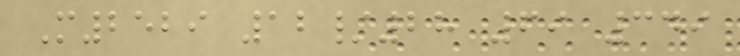M2529 12/28 69 349
